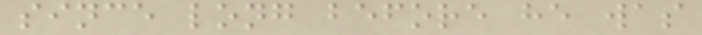since long before he was
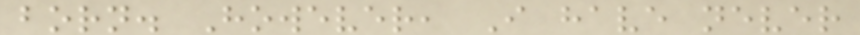born. However, I have never
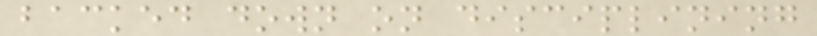backed down on disciplining
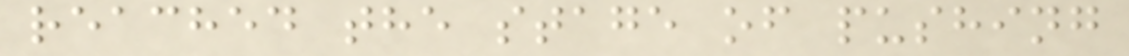reached the stage of pushing
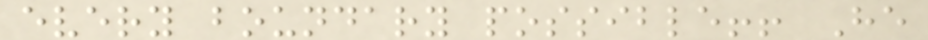every boundary possible!! He
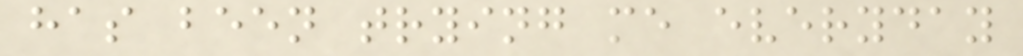has been trying me everyday
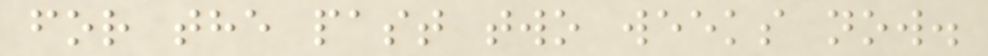for the past two weeks now.
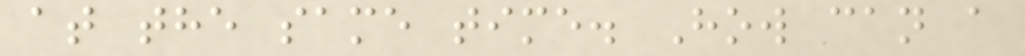at the same time. How can a
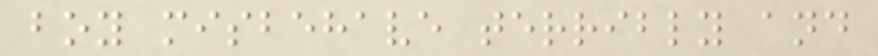boy misbehave terribly and
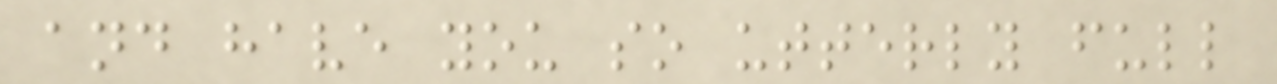and have you so utterly full
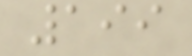199
